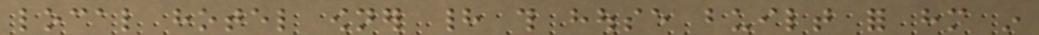local hotel owner had this house built for him in
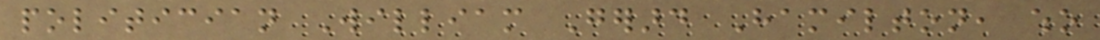politician William Gerard Hamilton, who
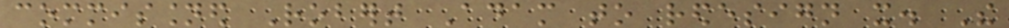commissioned Robert Adam to redesign it. The
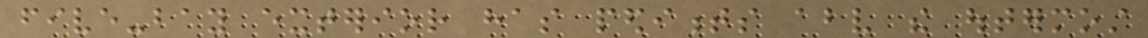five-bay exterior has pediments above the outermost
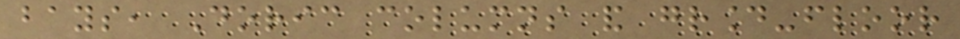bays, Doric columns and ground-floor
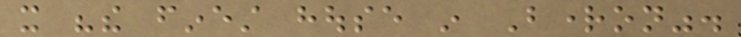it "the finest house in Brighton".
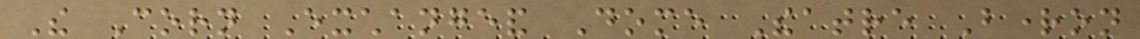The Corn Exchangeand Dome Theatre Brighton
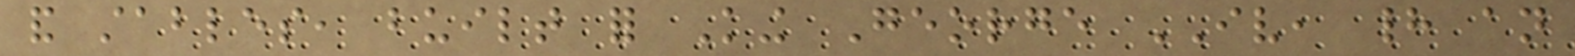and stables, built for King George IV, had an
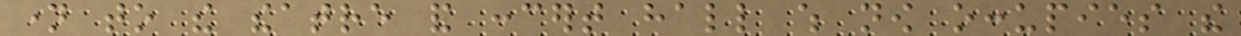name to the theatre and concert hall which now occupies the
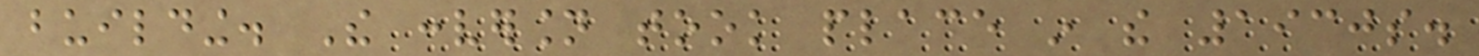building. The conversion took place in the 1930s.
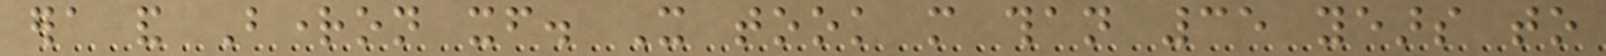era and Brighton itself. It took more than 35 years to
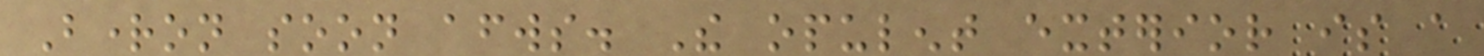Brighton soon afterwards. The opulent exterior is a
